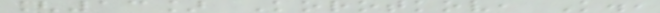[13] Korotkov, K.,
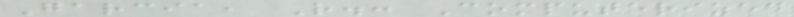Garcia, R.: Computerized
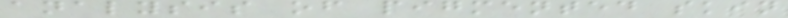analysis of pigmented skin
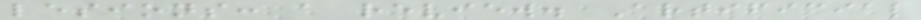lesions: a review. Artificial
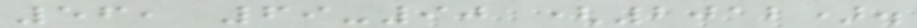56, 69-90 (2012).
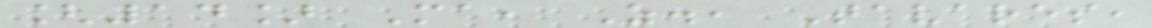[14] Ma, Z., Tavares,
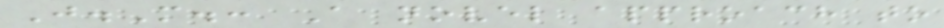J.M.: A novel approach to
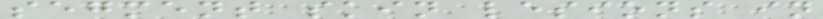segment skin lesions in
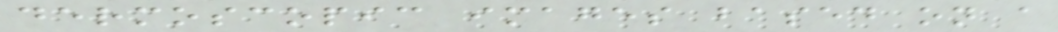dermoscopic images based on a
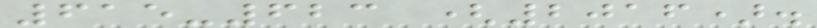615-623 (2016).
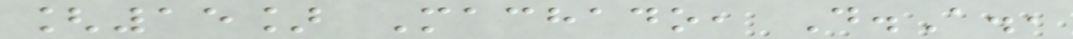[15] Machado, D.A.,
